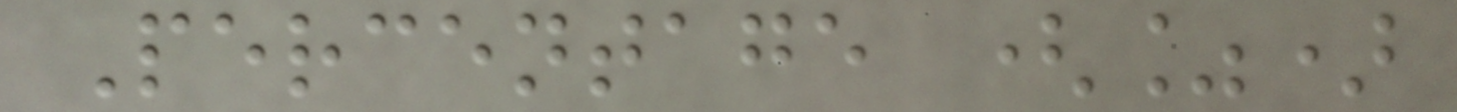Percentage (%)
